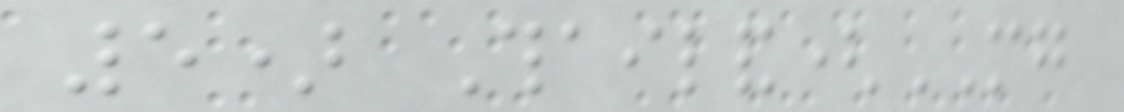5) Thailand(MG
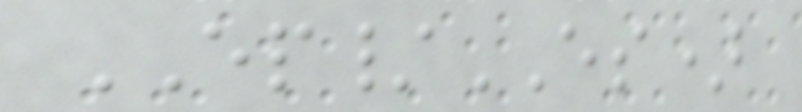EP/ES)
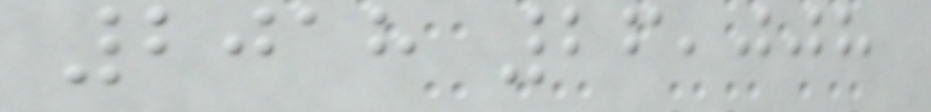2018 26,008
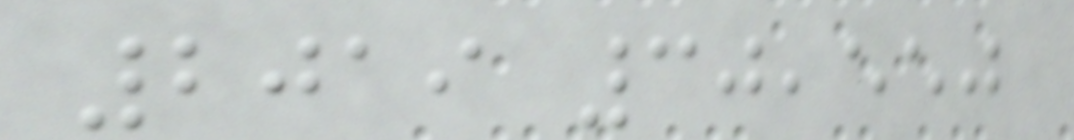2019 30,550
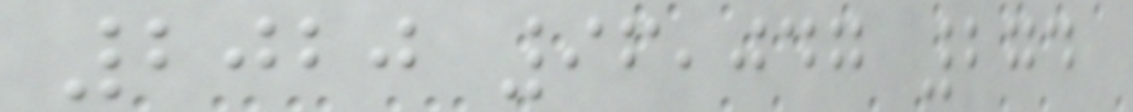2020 96,047 274
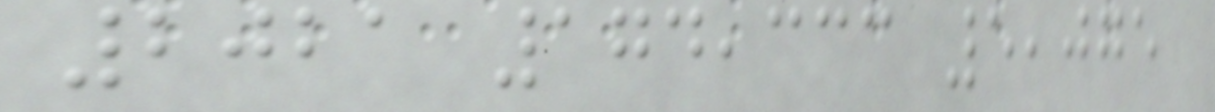2021 174,333 5,075
